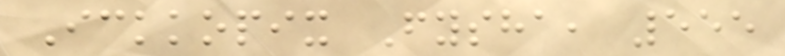Ickkopix Fysha, 555
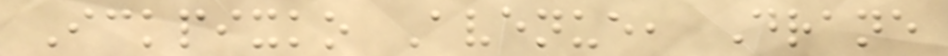Ickpixko Avenue, Drane
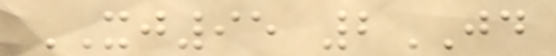XJ95 2JD
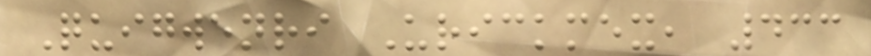Quigwenri Urickmex, 433
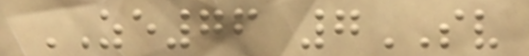ZE76 7SV
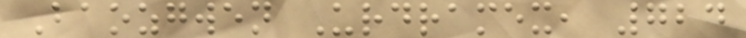Baozgwen Urdramex, 724
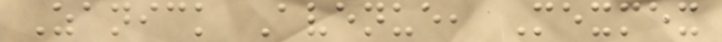Zanick Avenue, Mexmex
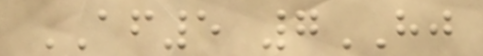AF5 7HJ
